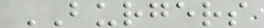BURGERS
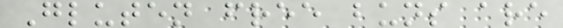Gluten free buns are
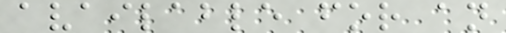available for an
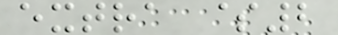extra $2
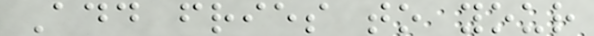Add fries to your
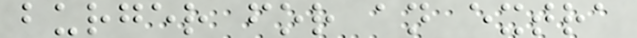burger for an extra
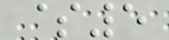$5
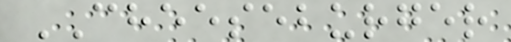CHEESEBURGER
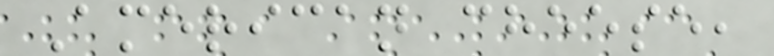American cheese,
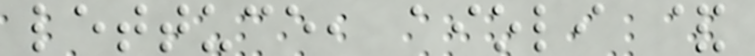lettuce, aioli &
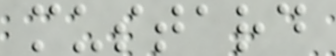mustard
